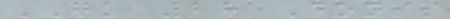GK 28 Donis
